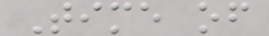Time of
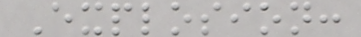Explosion:
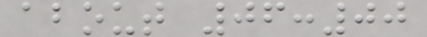about 06:00
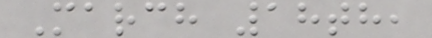March 18th,
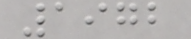1972
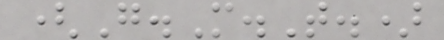(G.M.T.)
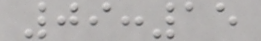09:15
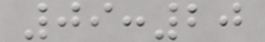09:20
